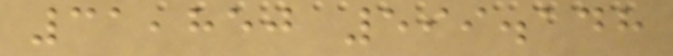31,850 599.148
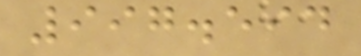997.594
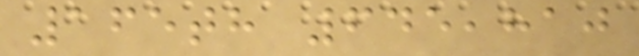165th 645,810
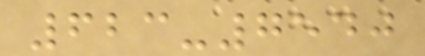623-7540
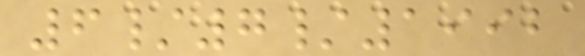6/7/1992
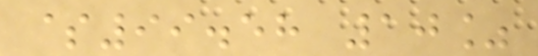$99.58 10%
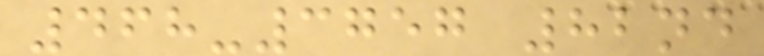468-3757 82nd
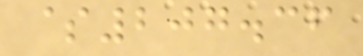$207.36
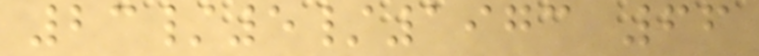23/5/1973 66
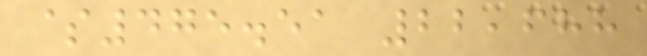$475.51 22,688
